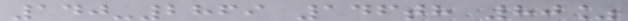140-2869 146th 80%
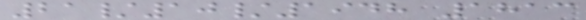21/10/1948 1813
